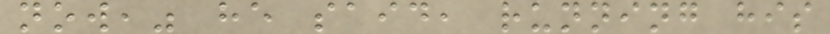now," he said, running his
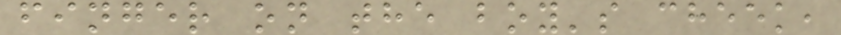finger on the boy's cheek,
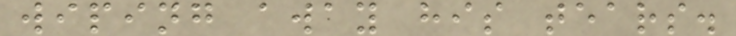wiping away his tears.
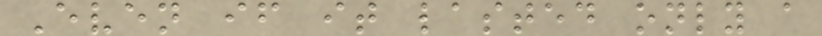Even if it lasted only a
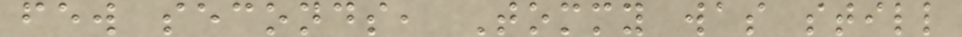few seconds, Tommy was still
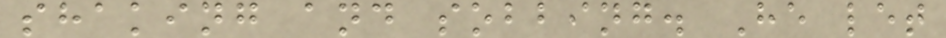shaking and sobbing. He let
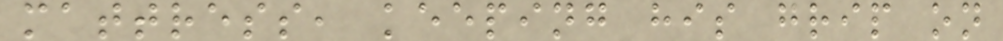mattress, keeping his grip on
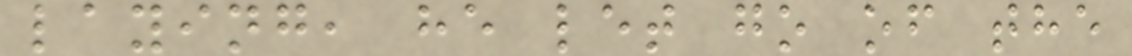laying, he let go of the
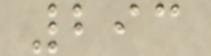293
